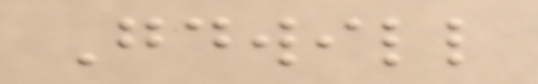Goodwill
